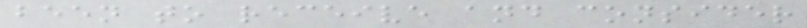been to receive and consider
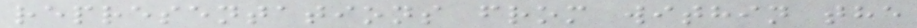representations from within the
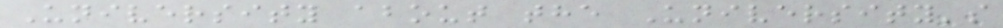University about the University's
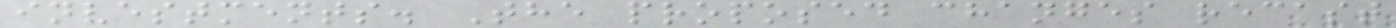investments. The proposed changes recast
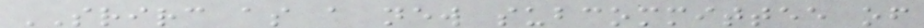SRIRC as a new subcommittee of
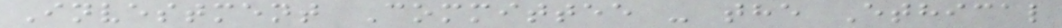Investment Committee - the Ethical
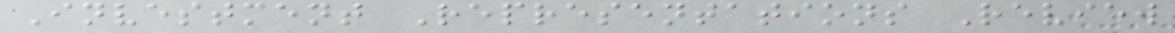Investment Representations Review
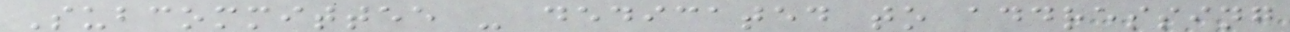Subcommittee - dedicated to addressing
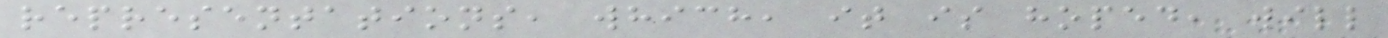representations, which, it is hoped, will
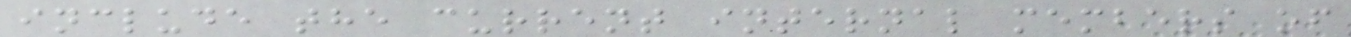include the current internal members of
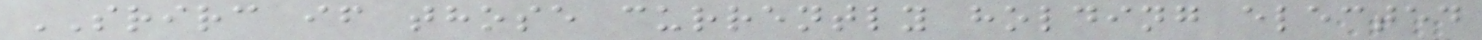SRIRC if those currently holding elected
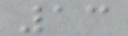13
